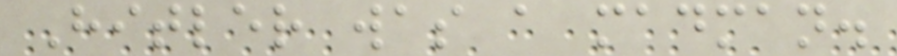Hitler was a madman.
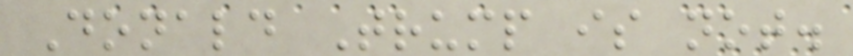Donald Trump is not.
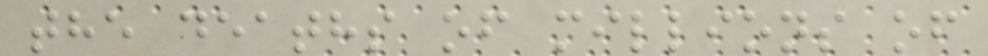the deaths of millions of
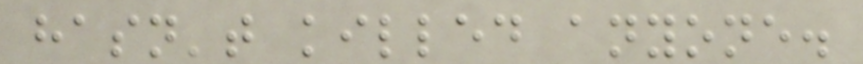hasn't killed anyone.
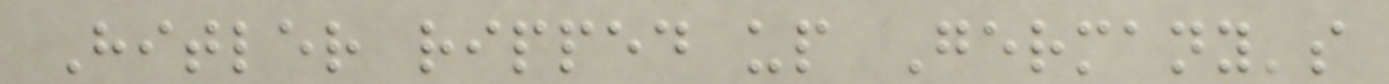Hitler ripped up Germany's
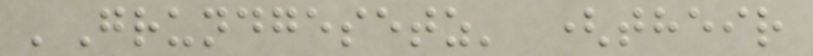'Grundgesetz' (their
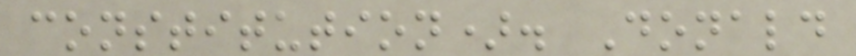constitution). Donald
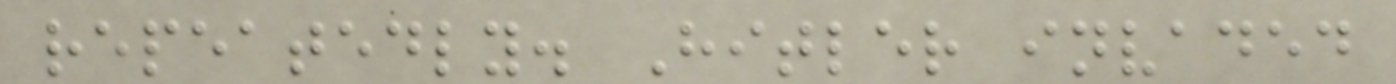repeatedly. Hitler invaded
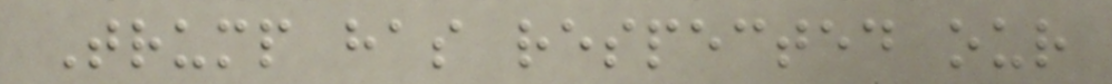Trump has respected our
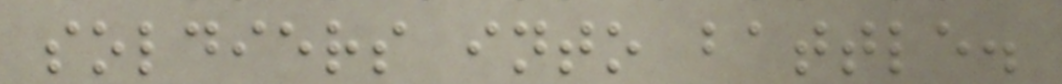soldiers into battle.
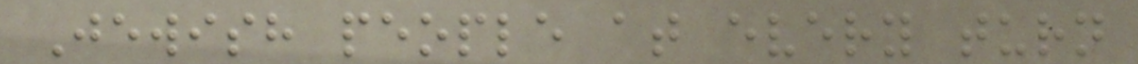Jewish people at every turn
